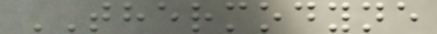THERMODYNE
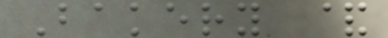Bakery &
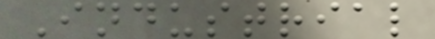Industrial
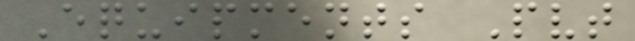Equipments Pvt
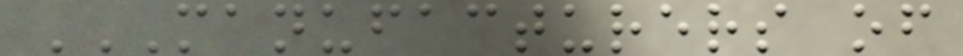MANUFACTURERS OF
